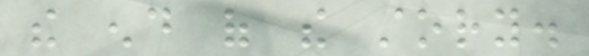the end of the story.
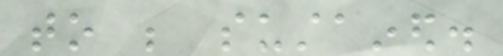to be sustained.
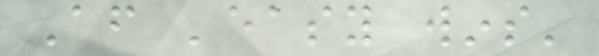After 'easy wins'
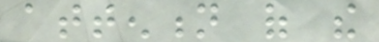attention of the
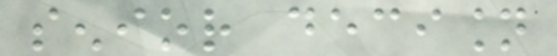senior decision
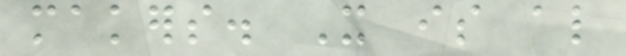makers. It is also
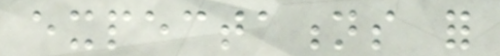expectations for
